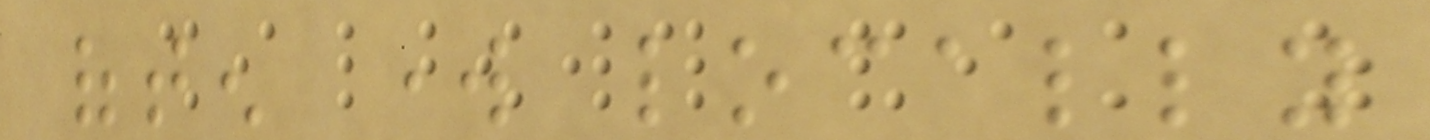often work locally
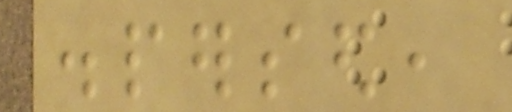dispersed,
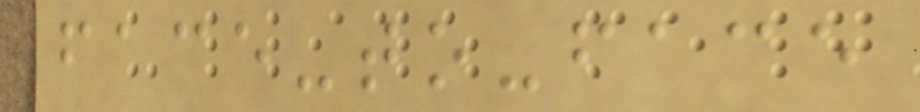face-to-face
